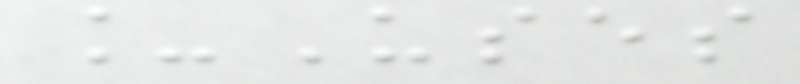_Uses
